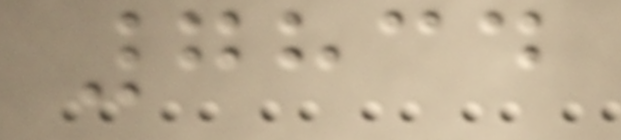7834
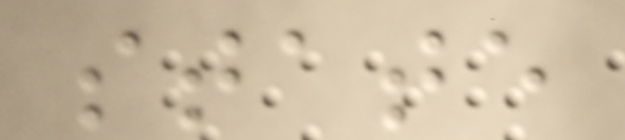state
